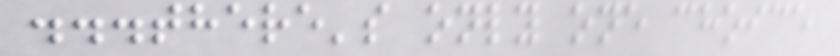...there's only one choice
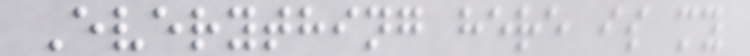Everything here is my
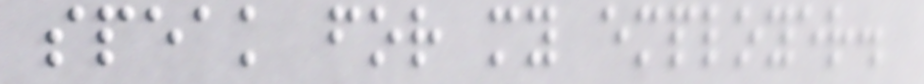speak for my employer.
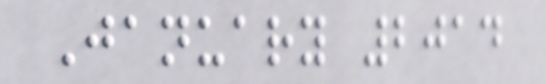January 2014
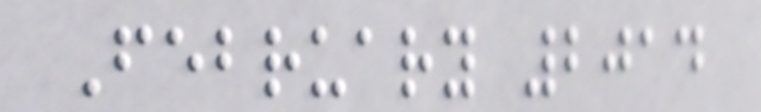February 2014
